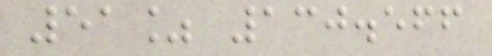51% 130.566
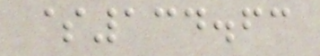$134.63
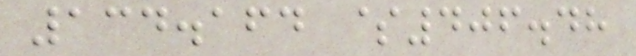134.164 $406.48
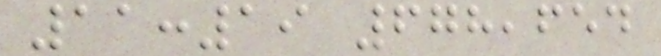11:19 678,654
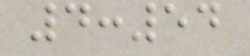4:54
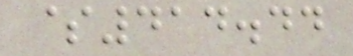$414.44
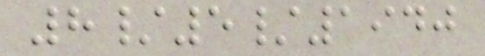8/5/1940
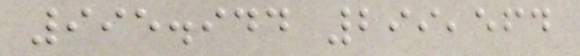995.944 299,564
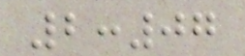2:07
